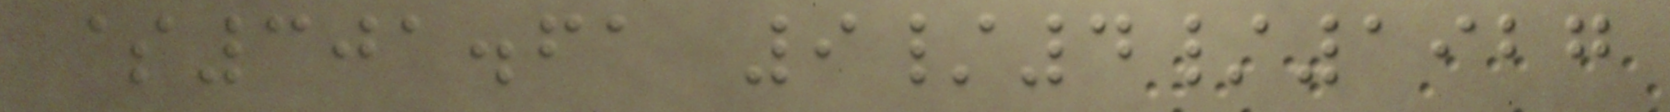$301.61 9/4/1927
